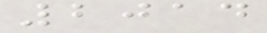2014
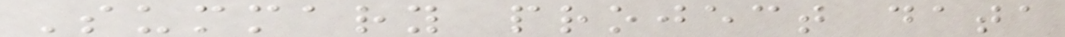Summary project data
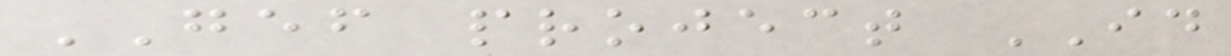GEF project ID
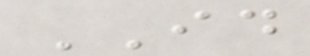ID
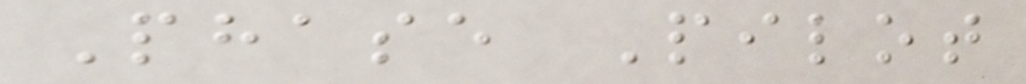Phase Pilot
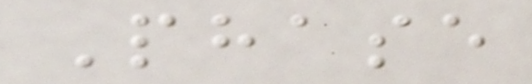Phase
